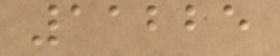11225
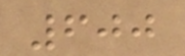600
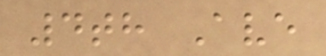4th Ave
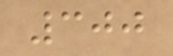300
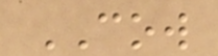COW
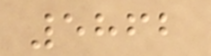5862
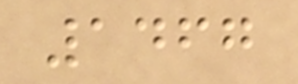1467
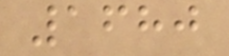1680
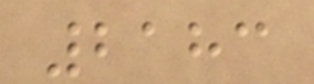2183
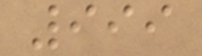999
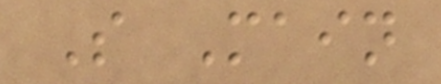S Main
